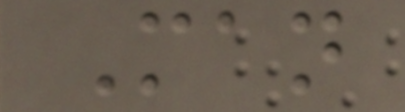Man
